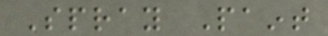Spray Paint
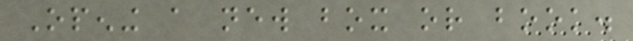Opening a new box or book.
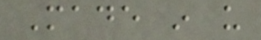Made in us
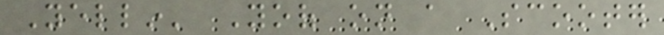Yellin' Yoof on a Scooter
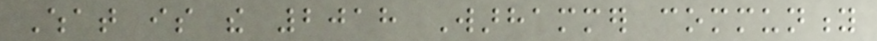What is the 2018 Warhammer community
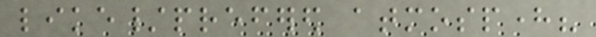like/prefered atmosphere?
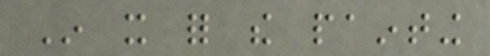In it for the painting
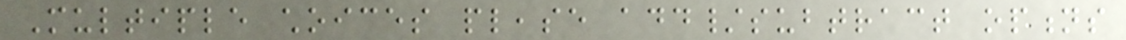Multiple choices please add/subtract options
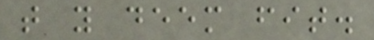that you deem fit.
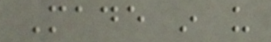Made in us
